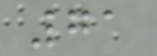71
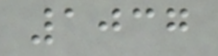1037
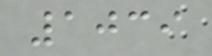1039
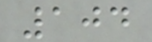104
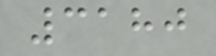3180
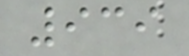939
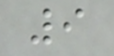9
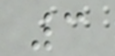3
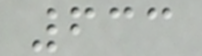633
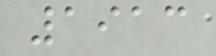1913
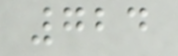724
